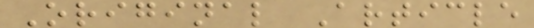Original Article
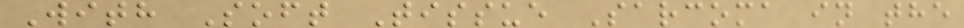With Soft Tissue Sarcoma in the
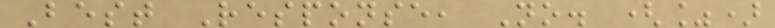Best Response, No. (%)
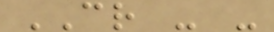CR - -
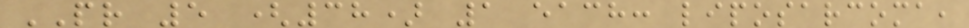PR 5 (38) 1 each: liposarcoma,
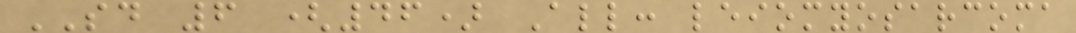SD 6 (46) All: leiomyosarcoma
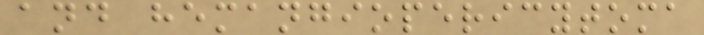and hemangiopericytoma
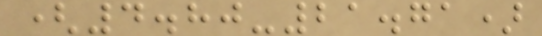(4.80-21.71)
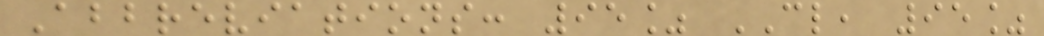Abbreviations: 95% CL, 95%
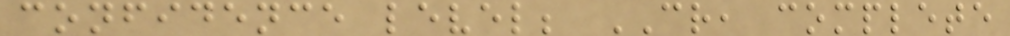confidence level; CR, complete
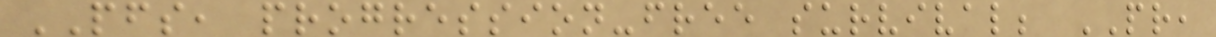PFS, progression-free survival; PR,
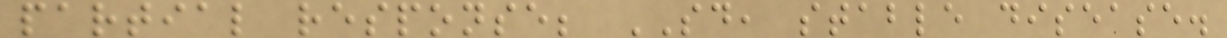partial response; SD, stable disease.
